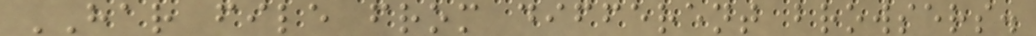HAR file from different browsers.
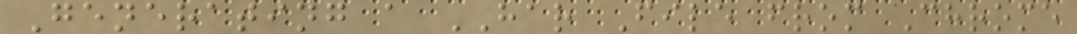Generating a HAR File from Chrome
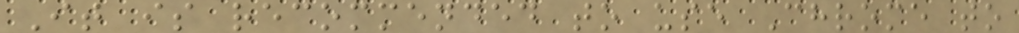It is recommended to use Chrome to
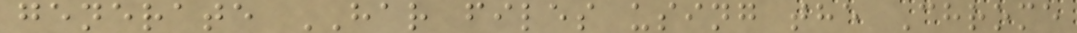generate HAR files using the Chrome
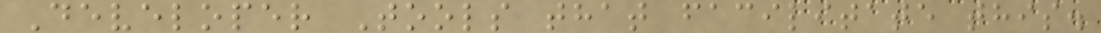Developer Tools that facilitate this.
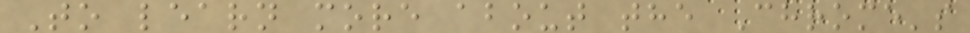To learn more about the Chrome's
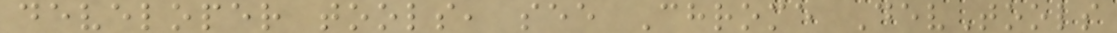developer tools, see Chrome DevTools
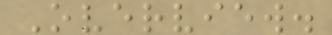Overview.
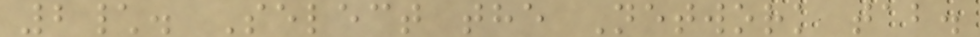2\. Select the Network tab.
